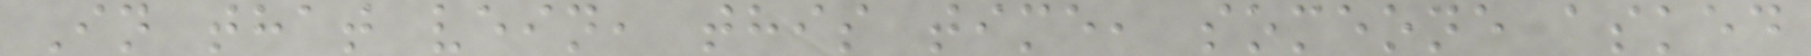In that vein, this time, someone asked
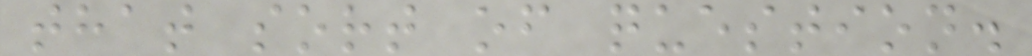that sort of question.
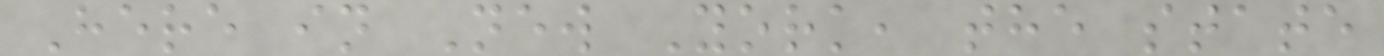Here in New York, the state
